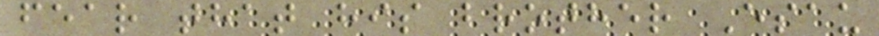fear that his brother Esau
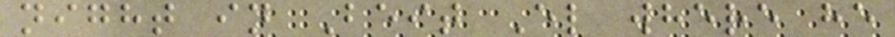night in Beit El where he
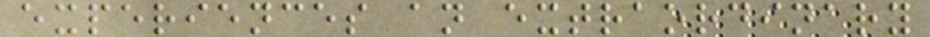experiences an extraordinary
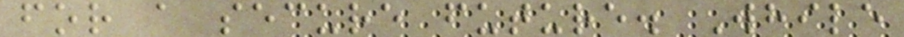for a secure future. While
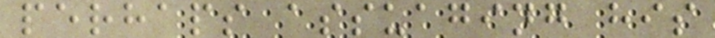perhaps assuaging his
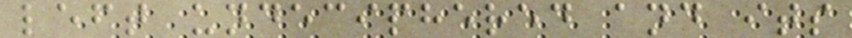left undeciphered and its
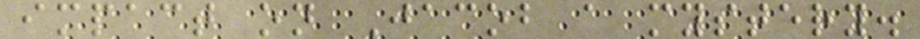impact on Jacob a mystery.
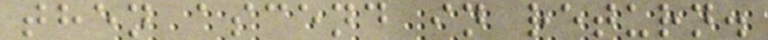then ascend in return.
